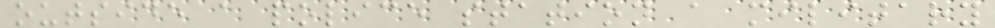outside a police station a military
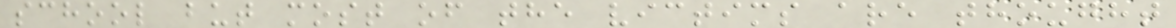school but most of the victims are thought
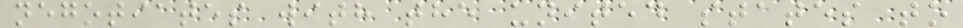negotiates with the united states to
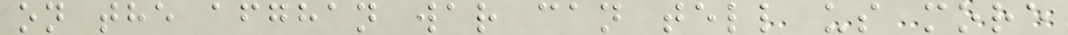on the afghan war can tell us more
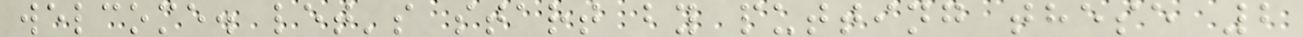welcome. let's start by putting these 2
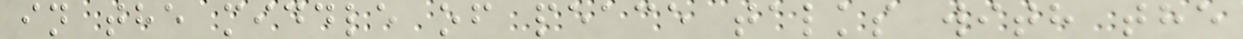in the middle of peace talks with the
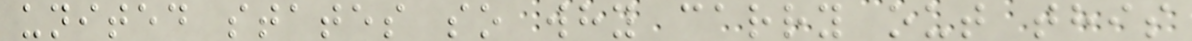united states so why carry out this
